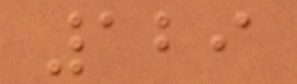129
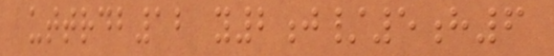uttrdb12 y2j/5h6
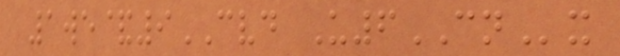1we&9CVD U6CNx
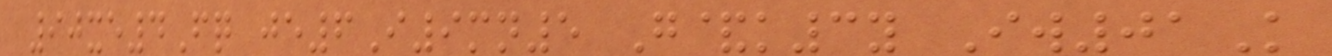90xe4Fq je6I9mn5 G&k3y Iw01K
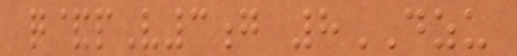q&pV3g 8DZU
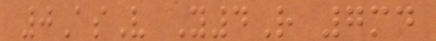0AsV Y4R 7md
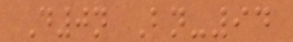D0n Bn-94
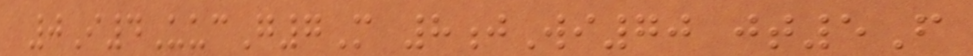0I4UucG7M 8jWi70 jt5F
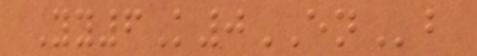Yy6K0ENb
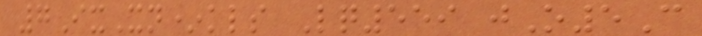7IxXn*kls Lq559 jO5C
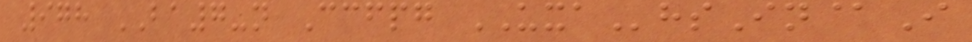978 BA7-n Ccfpg UXAhsIn@I
